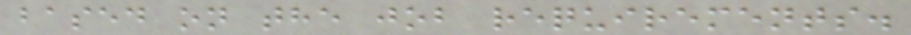based on the job requirements.
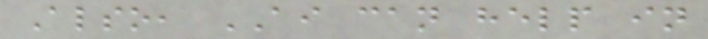Also, AI can help in
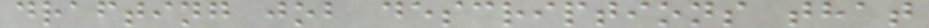drafting job descriptions that
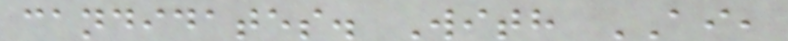candidates. With AI,
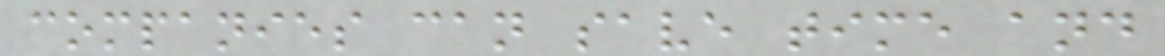companies can save time and
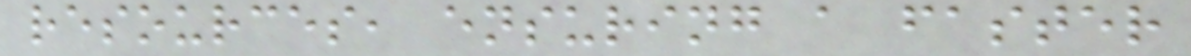resources, ensuring a faster
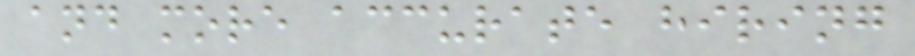and more accurate hiring
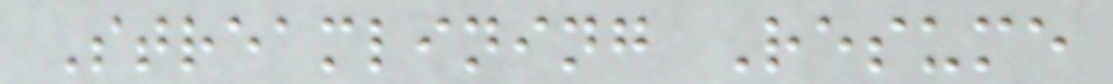Streamlining Resume
